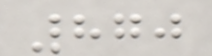870
